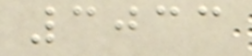3033
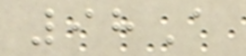98A
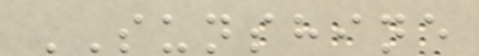SUNSHINE
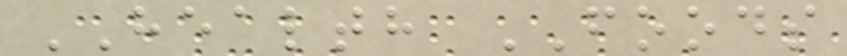HEALTH FOODS
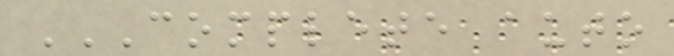COMPLETE AUTO
